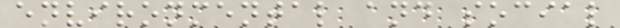environmental and social
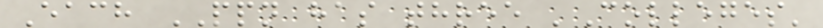Each PPN has three 'Colleges'
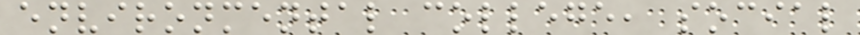environmental college, social
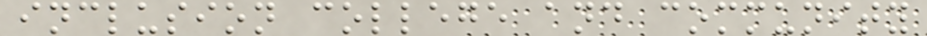inclusion college and community
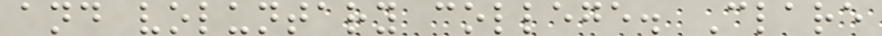and voluntary college. Clare
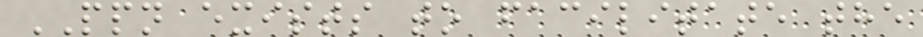PPN exists to facilitate the
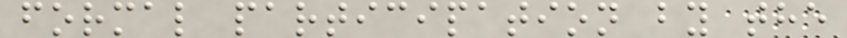formal participation by the
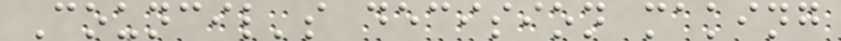Council's decision making
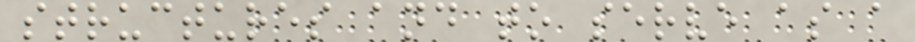structures and to serve as a
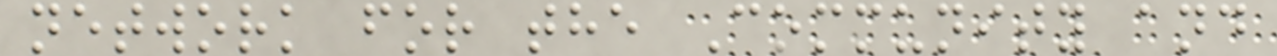network for the Community and
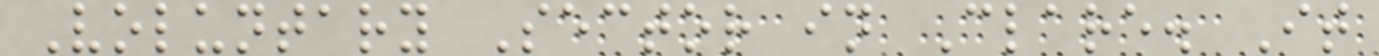Voluntary Sector in Clare. It
